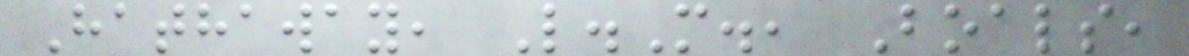Hathaway, L.M., Boals,
